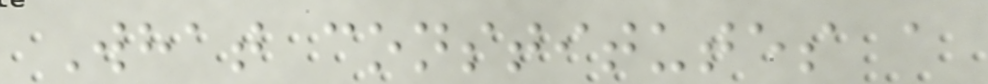What constitutes a
